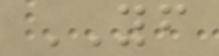YF
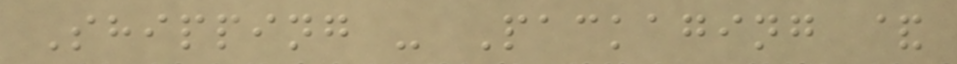Shipping - Packaging &
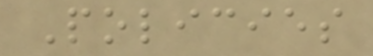Policies
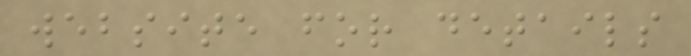website for details
